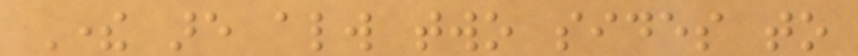There are always two sides to
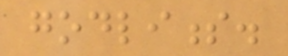godliness.
